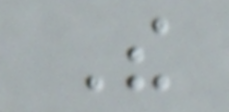The
